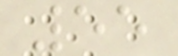55
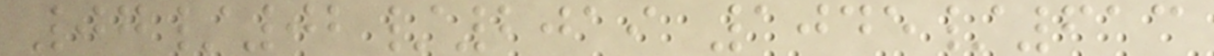07/02/2019 1045/613
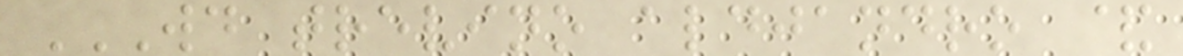WD TREVINO ALDJANDRO &
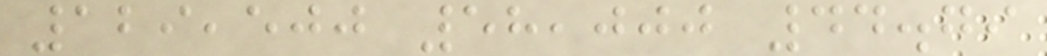129,500 58,000 44.79
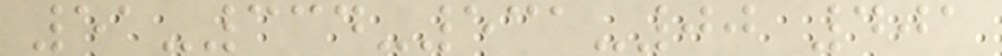51-334-531-00 401
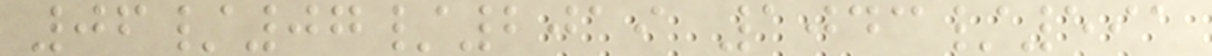06/07/2019 1043/591
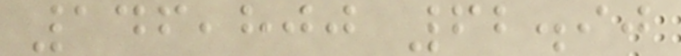146,800 62.90
